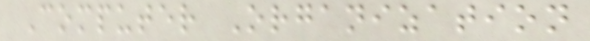Computer Organization
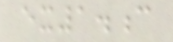ex1.c
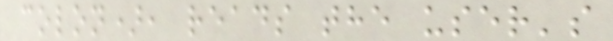colon), reads the user's
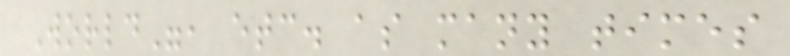World", etc. as many times
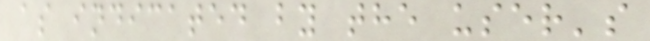as indicated by the user's
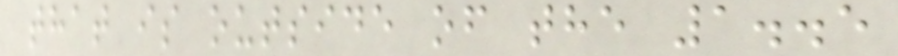that is outside of the 1..5
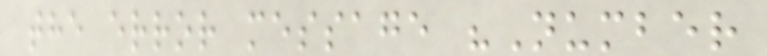the error message "Number
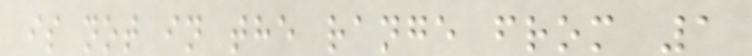is not in the range from 1
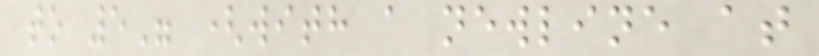to 5" (with a newline at
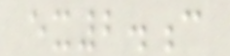ex2.c
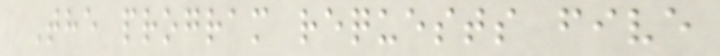The program requests five
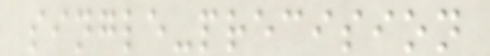single-precision
